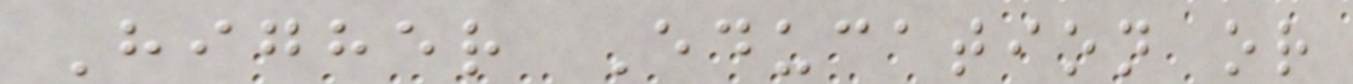Higher Education or
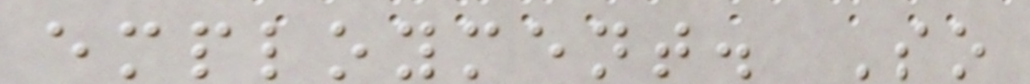employment. So
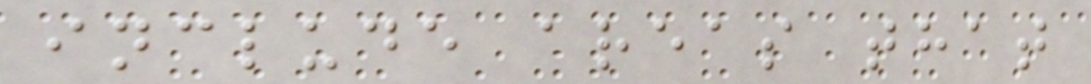include areas that
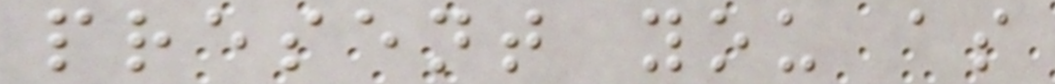present you as
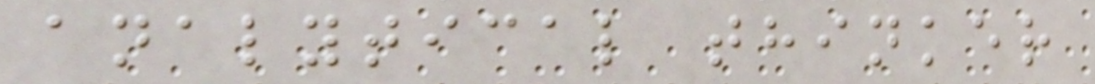analytical thinker
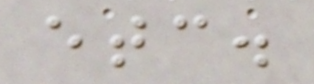etc.
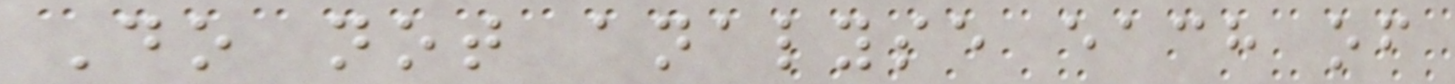Do not analyse each of
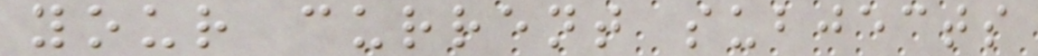your current subjects
